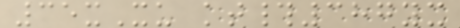35xXu kt#387yx
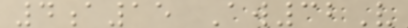4a15 Aw32V
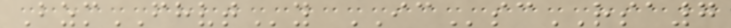BzmFHVTy ICscRSA7
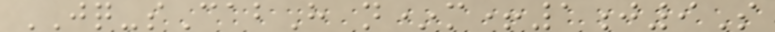JQ-sCabH n*m+1j9S
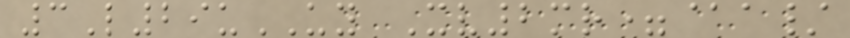3L29uUY Xv2mr=@a/
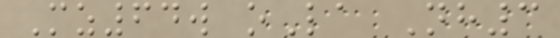Mz64w oLa Nh3
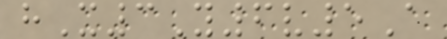hX3Y6v5A
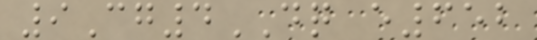9Cg4DQ e652
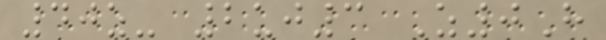40z- 2uj3 Z0H
